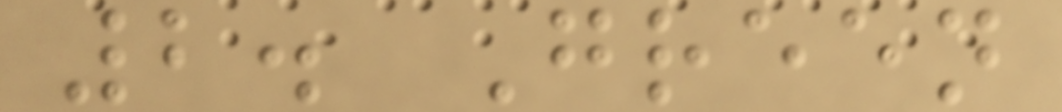2. Green
